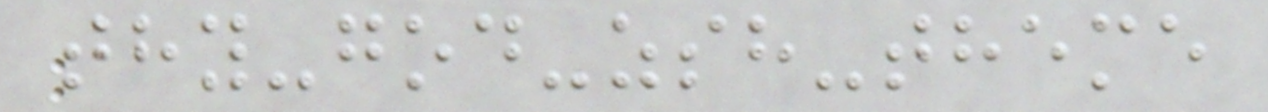thy-god-zsh-theme
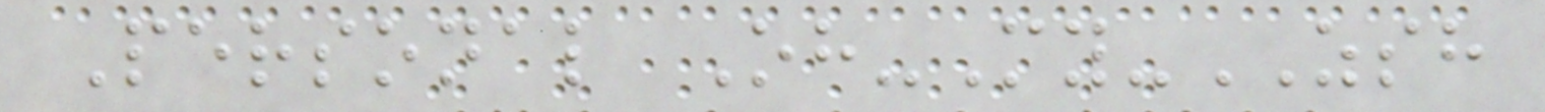Personal Oh-My-ZSH
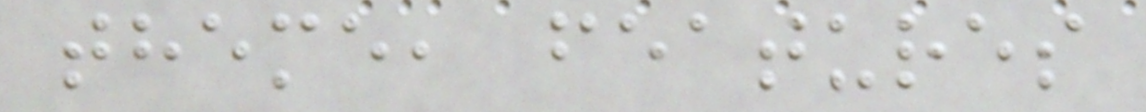theme, features
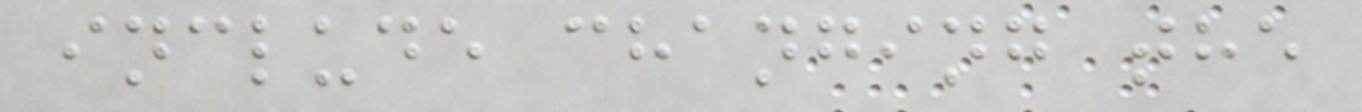include changing the
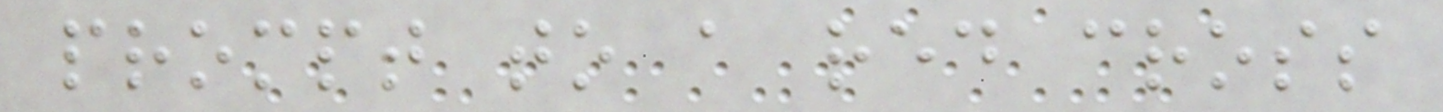prompt to a red cross
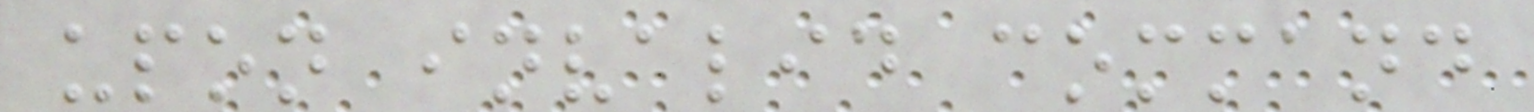upon invalid command
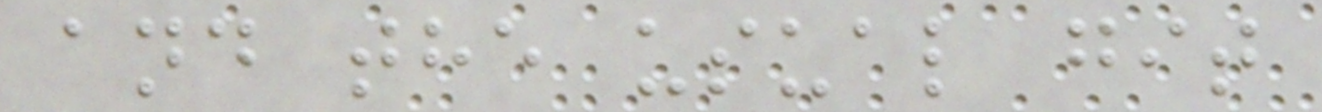and the usual git
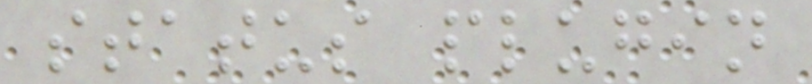status plugin
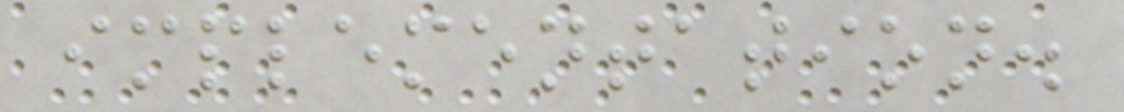implementation.
